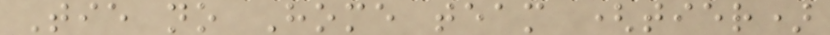Tie no Home team (tier)
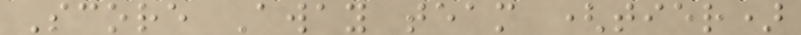Score Away team (tier)
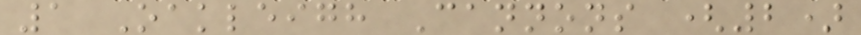1 Oakleigh Cannons (2)
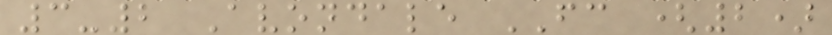3-2 Avondale FC (2)
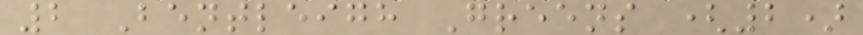2 Bentleigh Greens (2)
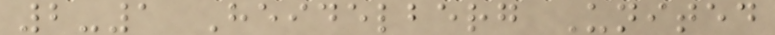2-1 Heidelberg United
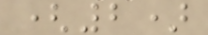(2)
